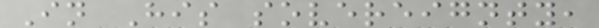In His sovereignty,
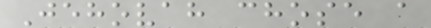Jehovah chose a
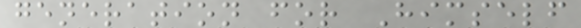generation for Himself
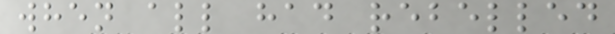when all had rebelled
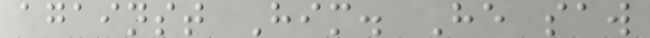against Him. He saw
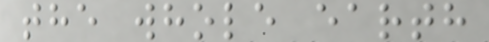the whole earth
